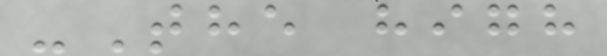-The high
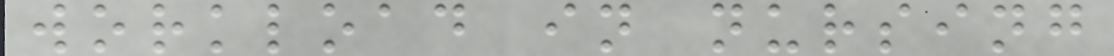workload in nursing
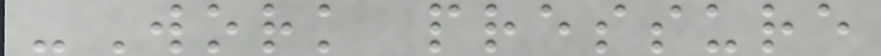-Work pressure
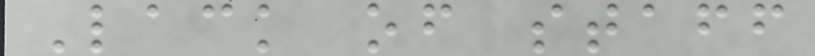Lack of staff
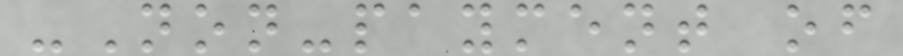-Non-payment of
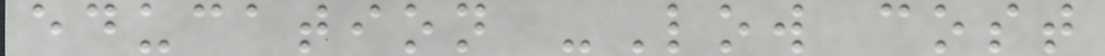education -Low cost
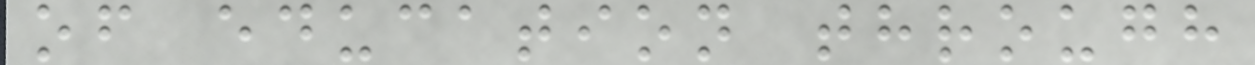of education through
